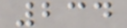234
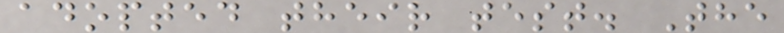adopted their test. The
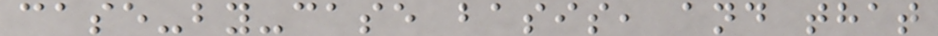case-by-case basis, and that
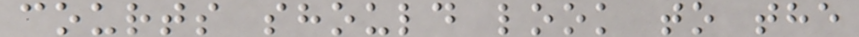courts should look to the
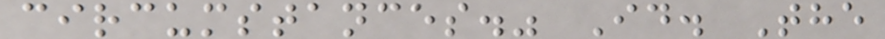circumstances." Id. The
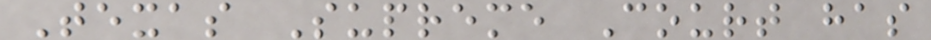Texas Supreme Court has
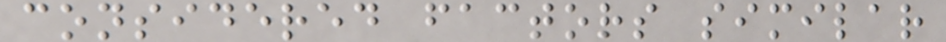considered factors similar
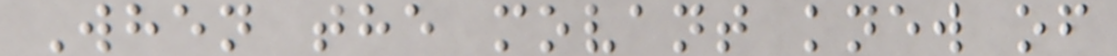When the movant knew of
